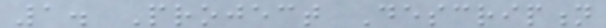1. Project Description
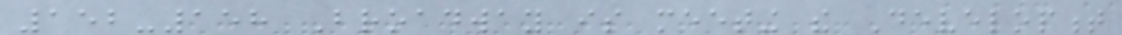152-158 Broadway is meeting the Development
